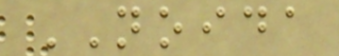NOIDA
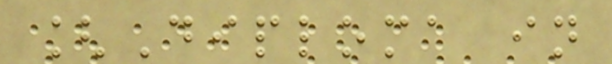[Diploma in
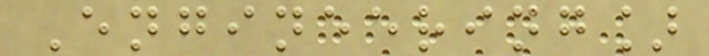Engineering]
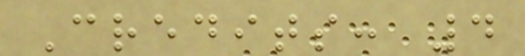Credits: 4
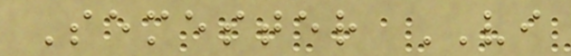Semester VI
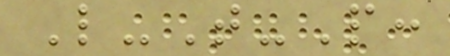L-T-P:
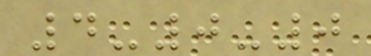4-0-0
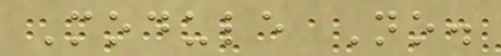Module No.
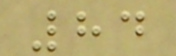84
